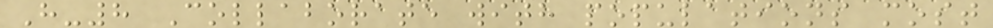H-8 Collaborate with populations most
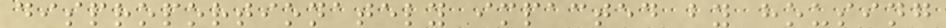disproportionately impacted by housing
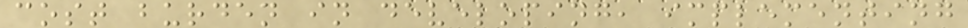cost burden in developing, implementing
